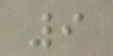9
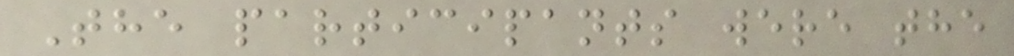The participants were the
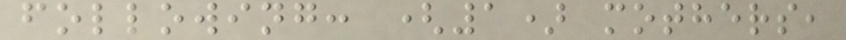following: (1) mothers,
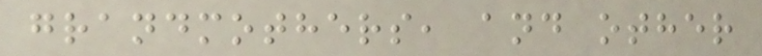grandmothers, and other
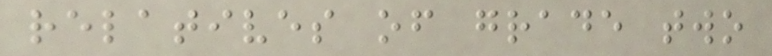relatives of grade two
